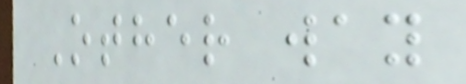Other way
